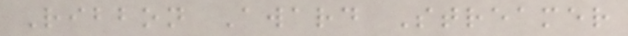Ribbon Award Streamer
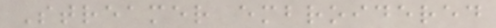Streamer embroidered
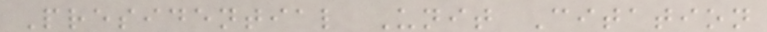Presidential Unit Citation
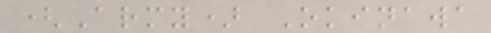(Army) Okinawa
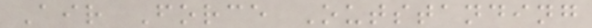Air Force Outstanding
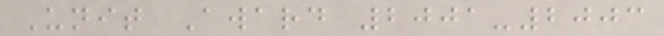Unit Award 2001-2003
